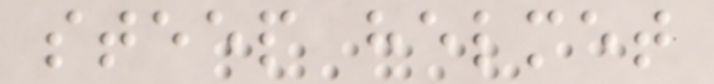steep helmet
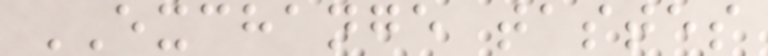EXCHANGE tastes
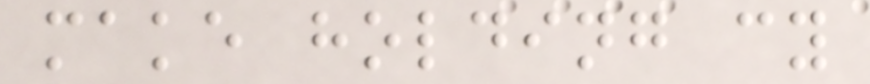make holding cy
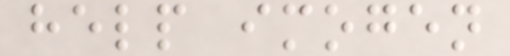help imogen
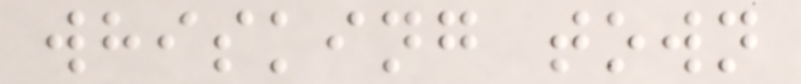whisking town
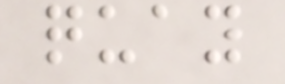quay
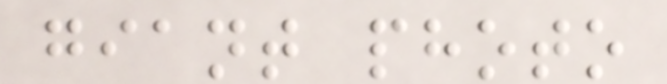giant photo
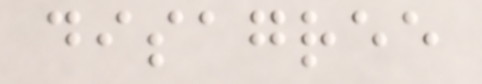disagree
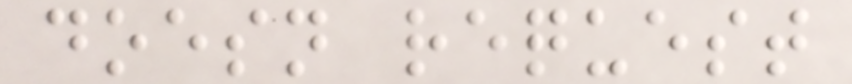doesn request
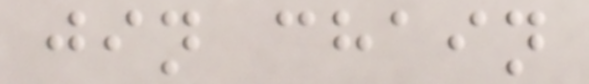jin chain
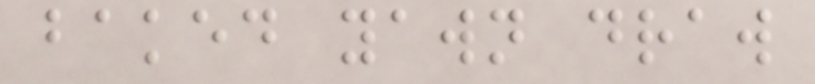baked yawn draw
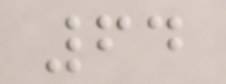64
